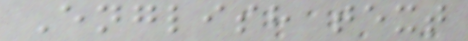English text
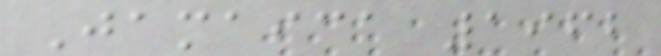Jamaica 1962
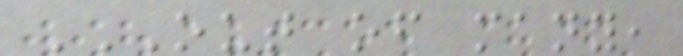OUT OF MANY,
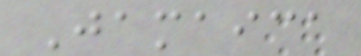Jamaica
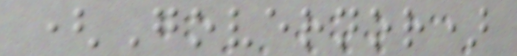(Governor)
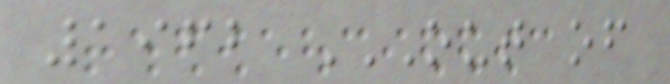1962 OUT OF
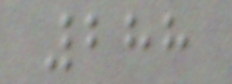288
